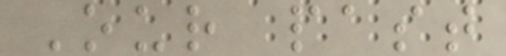Our past
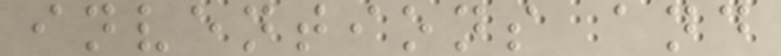inventions and
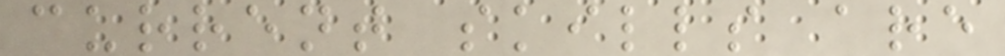current skills are
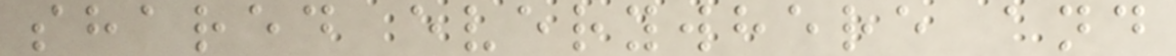shared everywhere and
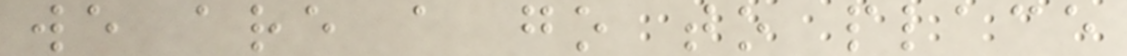we are a go to place
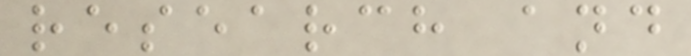research and
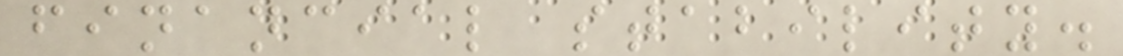financial stability.
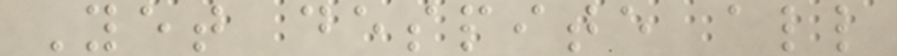Yet despite all
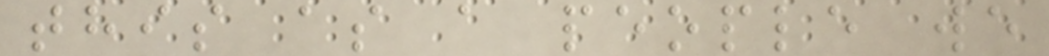this as a people we
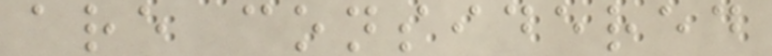are considered
